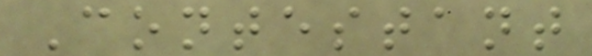Contestant
